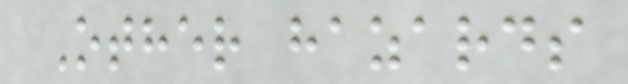Other hazards
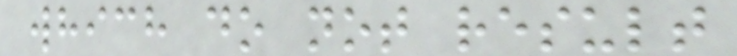which do not result
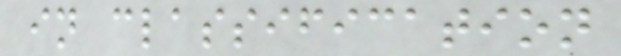in classification
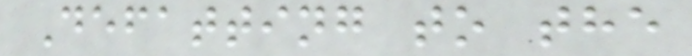Defatting to the
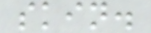skin.
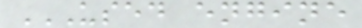USED ENGINE
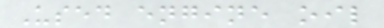Used engine oil
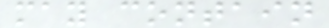may contain
